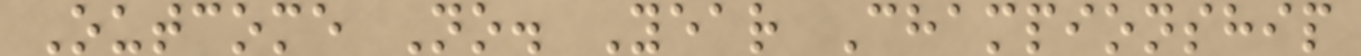Outcome No. Year Championship
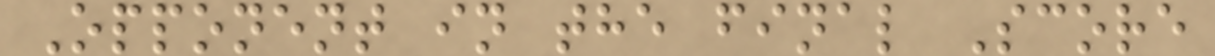Opponent in the final Score
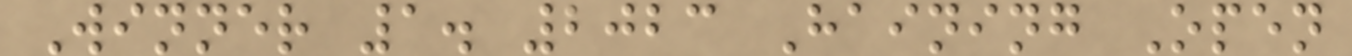Winner 1. 2023 Haining Open
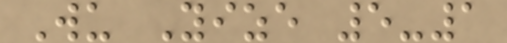Wu Yize 5-1
